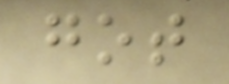got
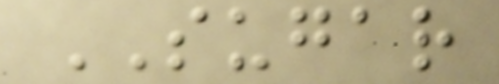SUGAR
